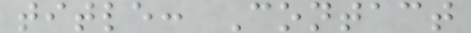title: Contact
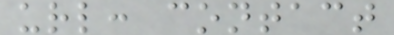url: contact
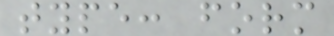type: form
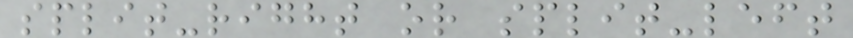split-right or split-left
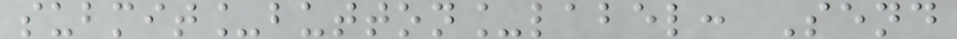submit_button_label: Send
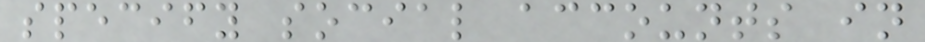specify social accounts in
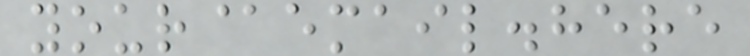your@email.here
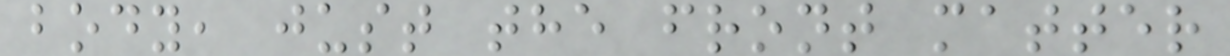body, just the front matter
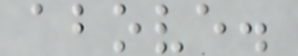above.
